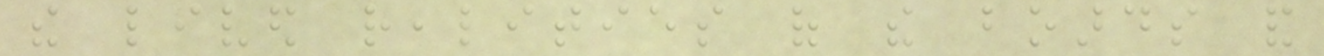the lived realities of the boards and
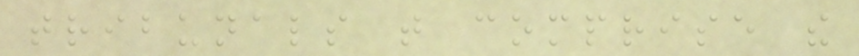tribunals that comprise the
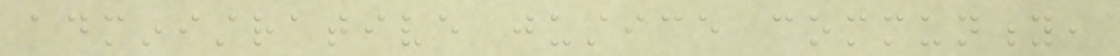administrative justice community,
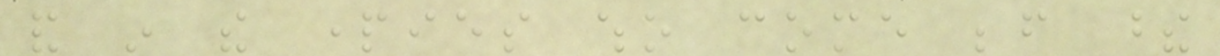and in the parties who come before these
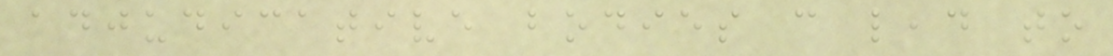adjudicative bodies can lead to
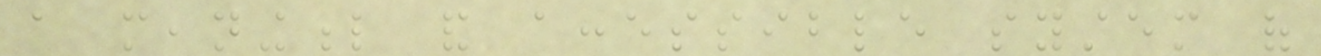a meaningful and accessible system of
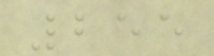255
